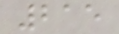215
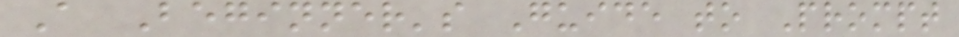A Beginner's Guide to Prompt
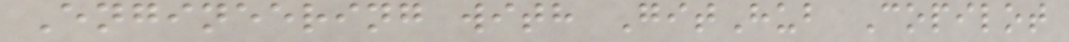Engineering with GitHub Copilot
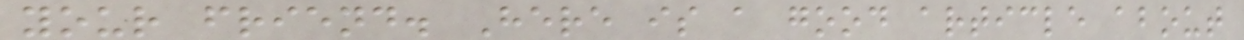your friend. Here is a good article about
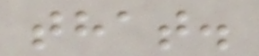that.
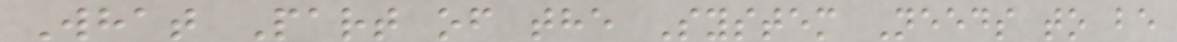What Part of the System Needs to be
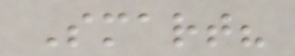Smart?
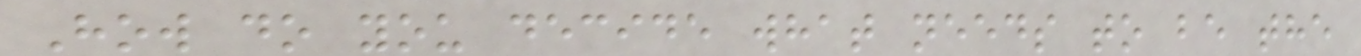How do you decide what needs to be the
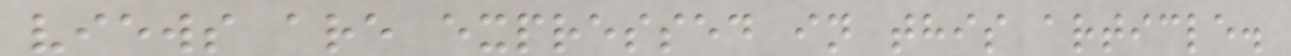views are expressed in this article.
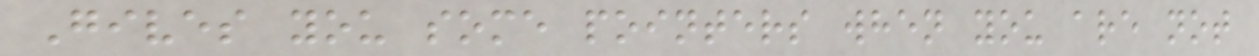Gives you some pointers when you are not
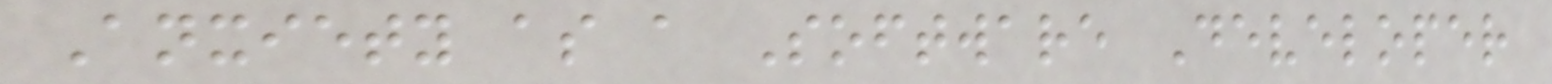Anxiety as a Software Developer
